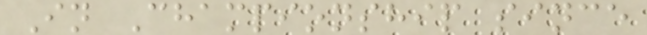In Championship since
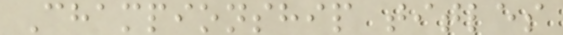Championship titles
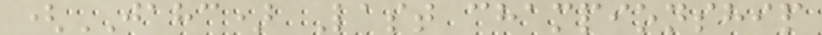(JAHC) Last championship
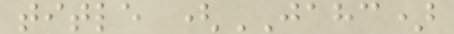title (JAHC)
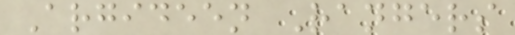Argideen Rangers
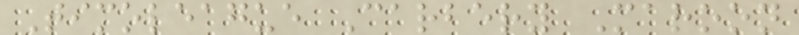Timoleague Carbery Maroon
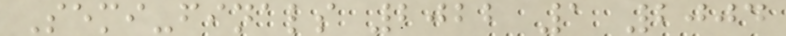Semi-finals 2022 1 2004
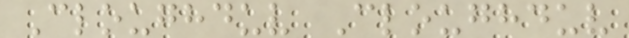Cloughduv Cloughduv
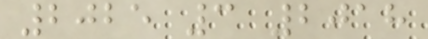2025 3 2018
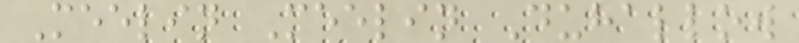Meelin Meelin Duhallow
